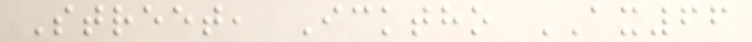Street, Icktho AX66
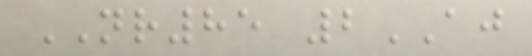NR85 2AJ
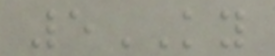5KY
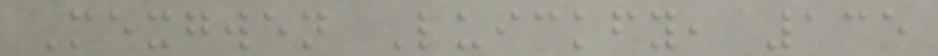Mexgwen Luickfy, 135
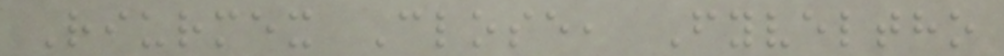Riurmex Close, Fyveltho
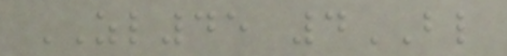ZL45 4BL
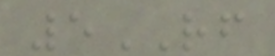5RF
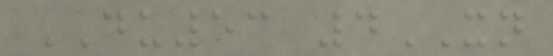DU53 4XN
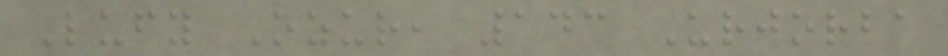Lufy Ozur, 143 Urjorba
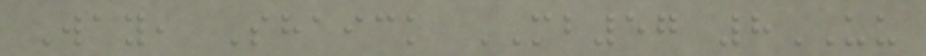Way, Shaick MB57 8UU
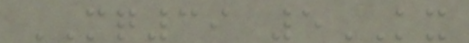MQ39 5KX
